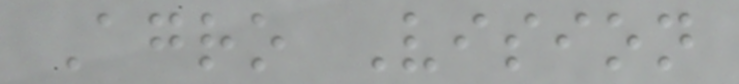Agro Vision
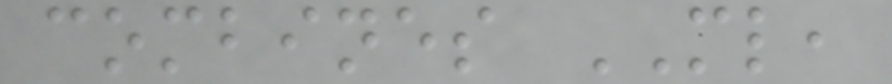combines ML,
